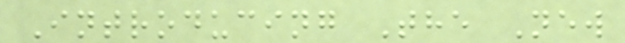Introducing The New
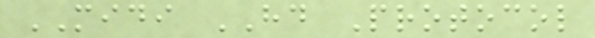MIDI HD Protocol
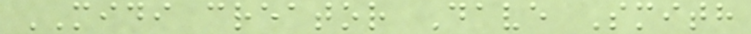MIDI creator Dave Smith
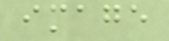image
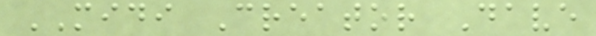MIDI Creator Dave
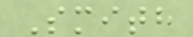Smith
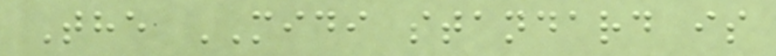The MIDI standard is
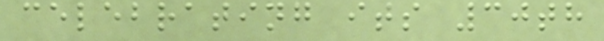celebrating its 30th
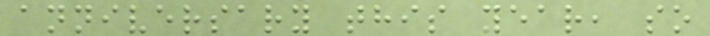anniversary this year, so
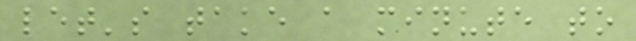let's take a minute to
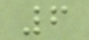6
